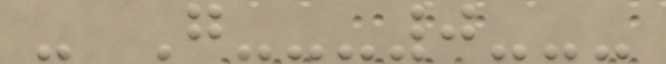- G---0---
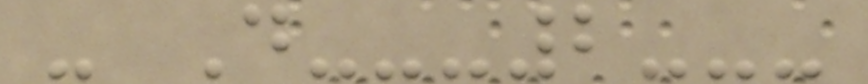- D---2---
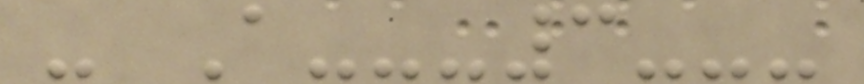- A---3---
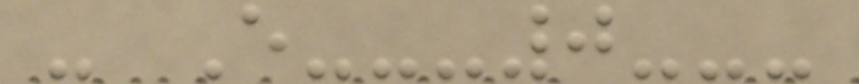- E---0---
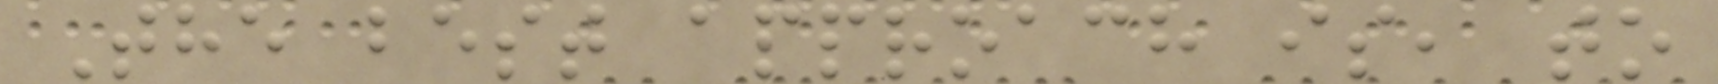The best approach is, to
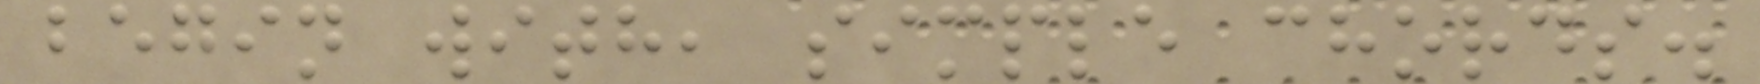begin with, simple chords.
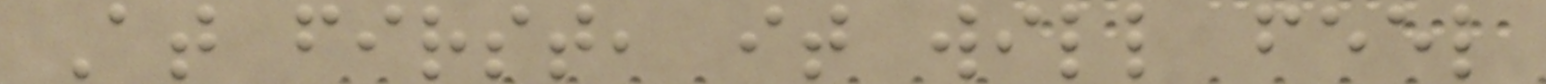At first, it will feel
